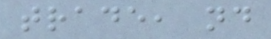trade, nd
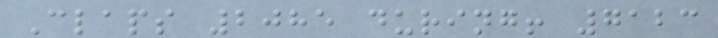Claps 2085 during! 7123
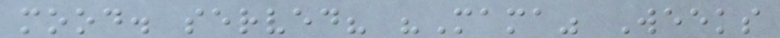mood. served? "Mama" Weeks
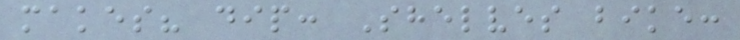makes? dip: Shelves bike:
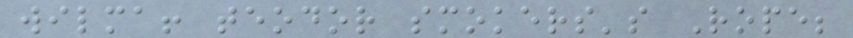wilma! teodor smokers's Rope;
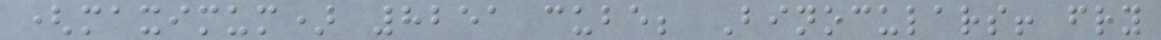(maximum) 8251 cube; Binoculars! fry
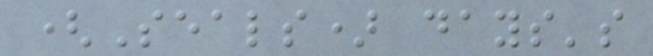(Seals) days's
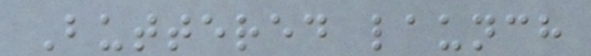Buttered launch
